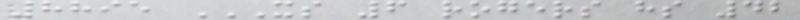8895 XS 6 ROGERS HS 42
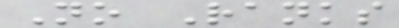No Ranks
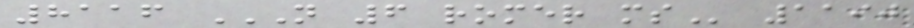8116 N 6 ROMER MS 1190
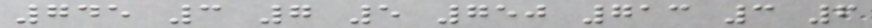745 3 7 5 750 713 3 6
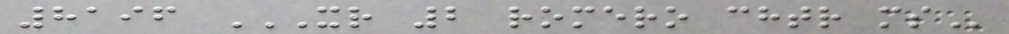8196 XR 2 ROMERO CHTR MS
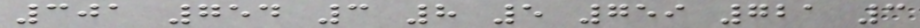301 754 3 8 5 759 721 3
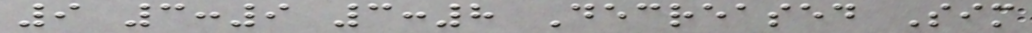9 3:9 3:8 Decreased Sim
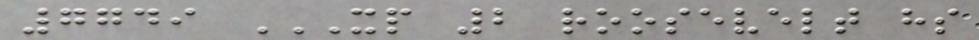7749 XP 2 ROOSEVELT HS
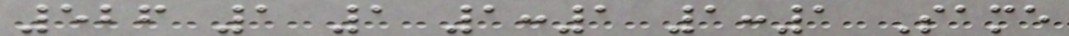526 1 1 1:1 1:1 Same
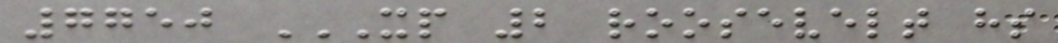7750 XP 2 ROOSEVELT HS
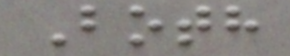Both
